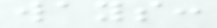ways:
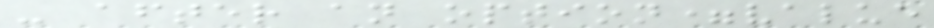- after an option=value
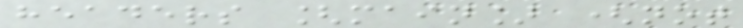headers [main] (not
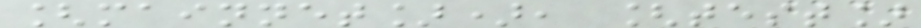[mainnet]), [test]
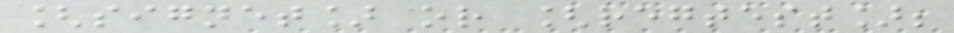[signet] or [regtest];
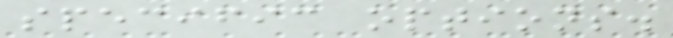specific options.
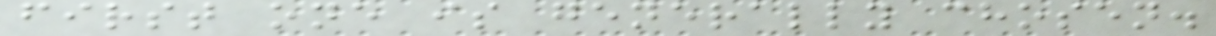first one is generally chosen.
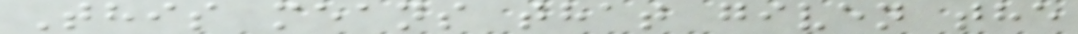This means that given the
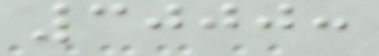3000:
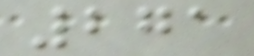271
